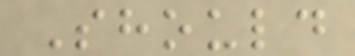Should
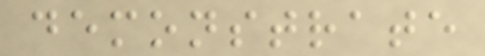demonstrate
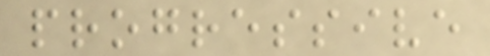progressive
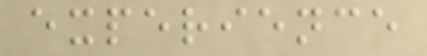experience
